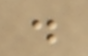.
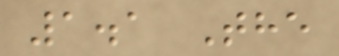1.1 The
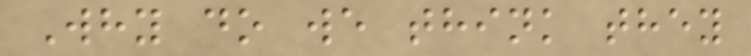Why do we think they
